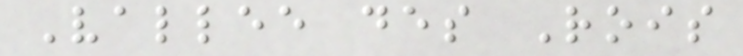Vallee des Rois
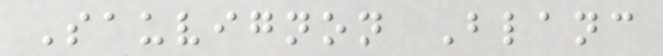Sauvignon Blanc
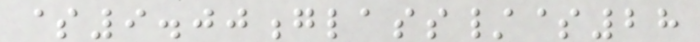$9.00glass/$28
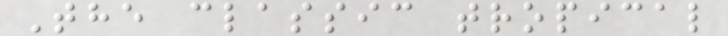The classic tropical
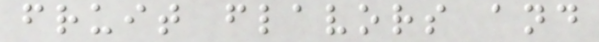fruit flavors and
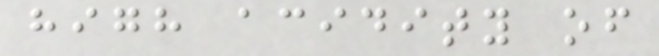high acidity of
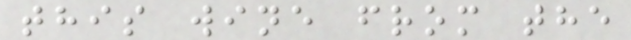this wine from the
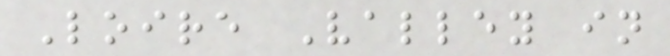Loire Valley in
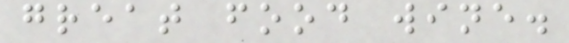great food wine.
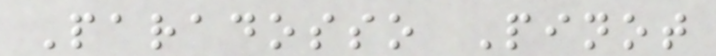Paradosso Pinot
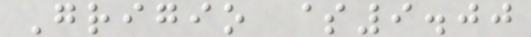Grigio $9.00
